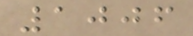1006
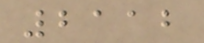2112
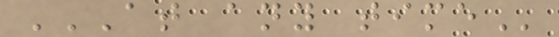AT ANY TIME
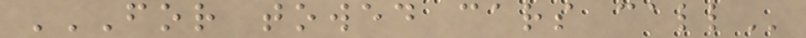FOR TOWED CARS CALL
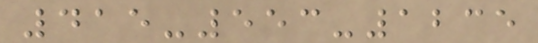415-553-1235
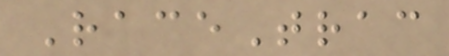RaceTrac
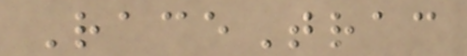RaceTrac
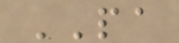PA
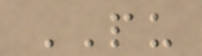PU
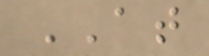AT
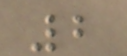2
